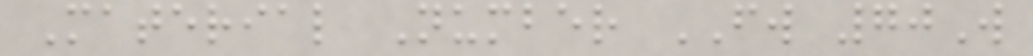Material Number FW 70W
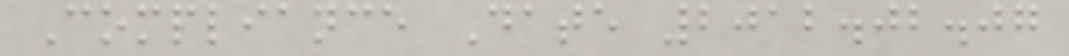Compliance Date 2012.02.07
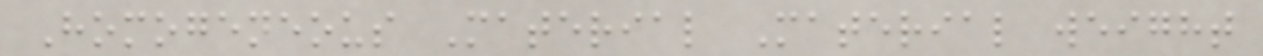Homogeneous Material Material weight
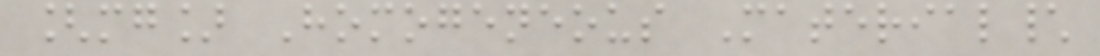[mg] Homogeneous Material\
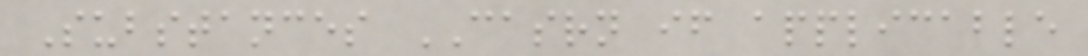Substances CASRN if applicable
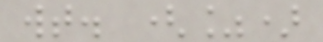wt. (%)
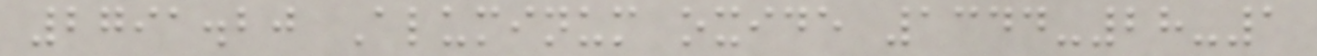2791.20 Aluminum oxide 1344-28-1
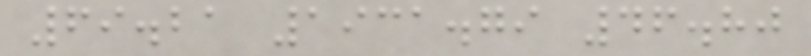69.21 1931.79 46.80
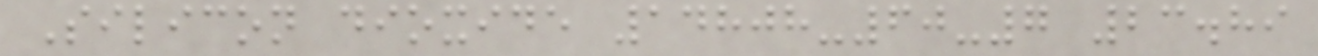Silicon dioxide 14808-60-7 23.89
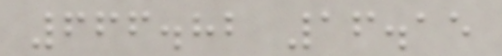666.82 16.15
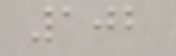102
